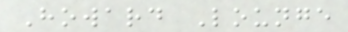Howard Lounge
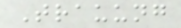Trauung
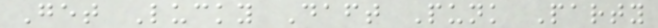Get Lucky Daft Punk Party
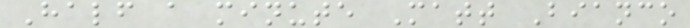Half a minute Matt Bianco
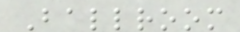Ballroom
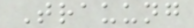Trauung
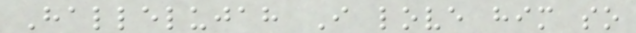Hallelujah I love him so
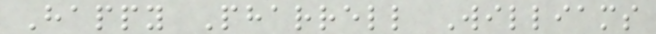Happy Pharrell Williams
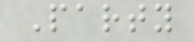Party
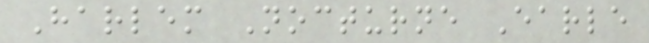Harlem Nocturne Earle
